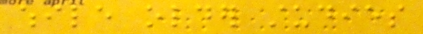while older studies
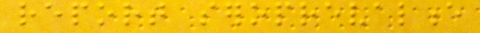report seroprevalence
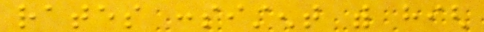rates consistent with high
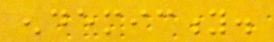endemicity.
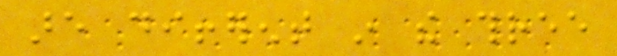are different in the three
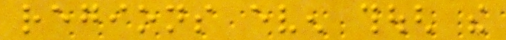regions even though the
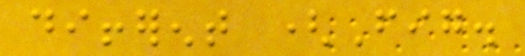different (Fig.
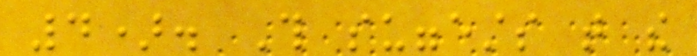4). This suggests that the
